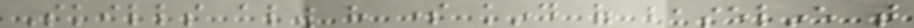Skills always have some kind of baseline that
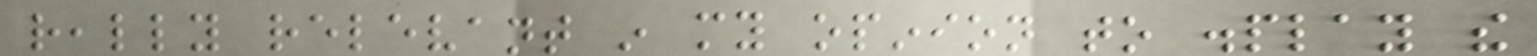really relevant in my opinion to display the
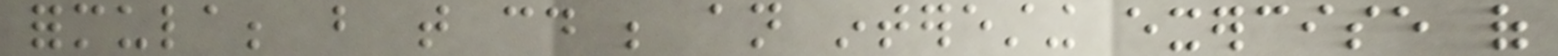formula; but that could be an interesting exercise of
